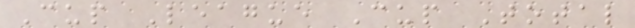Cup League Cup Total
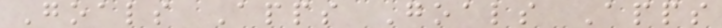Goals Apps Goals Apps
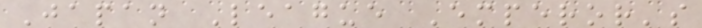Japan League Emperor's
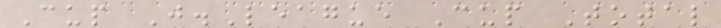Cup J.League Cup Total
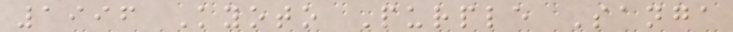1996 Kyoto Purple Sanga
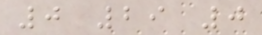0 29 0
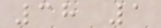38 1
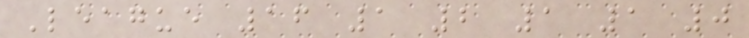League 16 1 2 1 1 0
